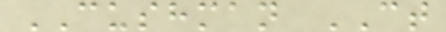CUSHMAN CT
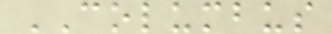COLUMBUS
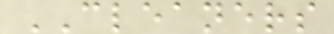CLEANERS
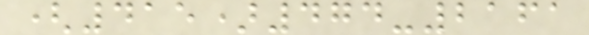(415)474-2161
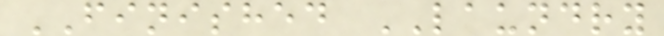FINISHED LAUNDRY
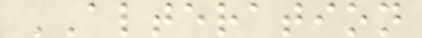ALTERATION
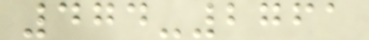474-2761
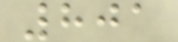801
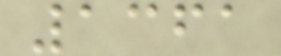1361
